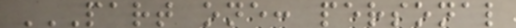PART ONE: PERSONAL
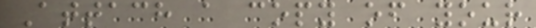Attach a copy of your
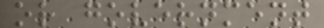or government
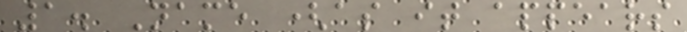1. Name (as it appears
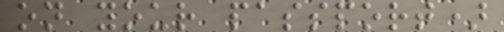on your passport)
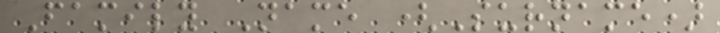Family Name (Surname)
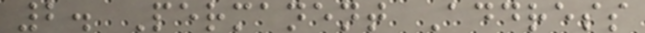2. Permanent Address
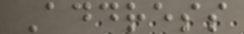Address
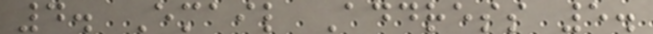4. Email Address 5.
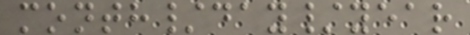month/day/year
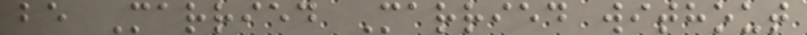be Married Married without
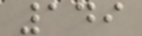149
